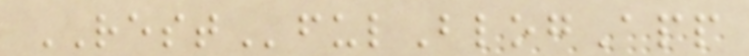RESTfulBlogApp
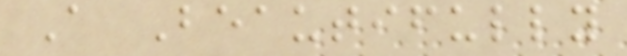A Beautifully
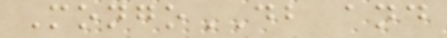MongoDB and
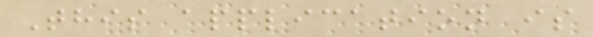This application is
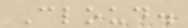Cloud.
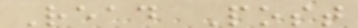Read Post
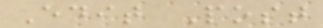Edit Post
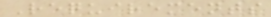Requirements
